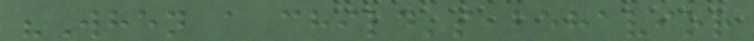"When a child's behavior
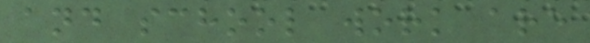and school work are
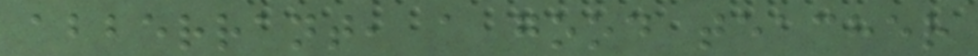abberrant, a good teacher
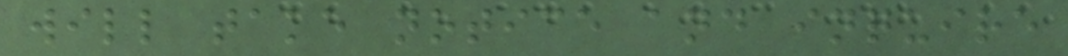will take notice and inquire
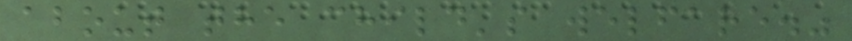about the child's welfare."
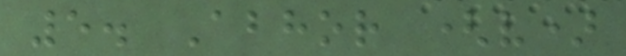5. Abhor (v)
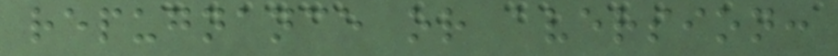repugnance or aversion:
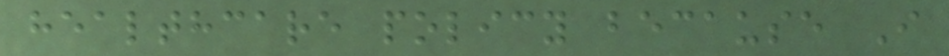healthcare policy because I
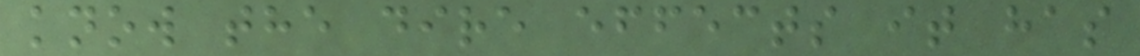know the dire effects it has
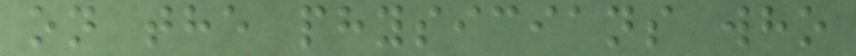on the physicians who
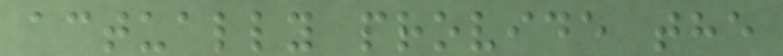actually provide the
